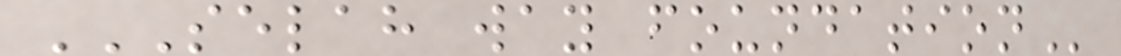SELAH WAY FOUNDATION
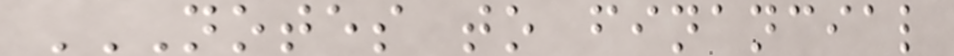NOTES TO FINANCIAL
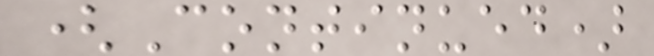(Continued)
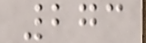273
